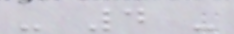- 4 -
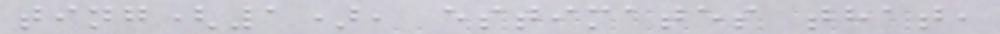ting(1), estimates that,
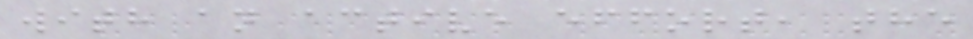with an active effort, the
